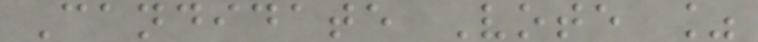Candidate Vote %
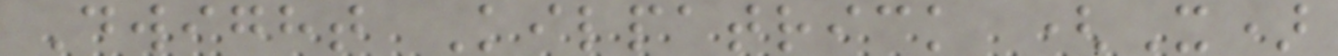Dwight Kilpatrick (X)
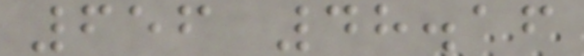656 48.16
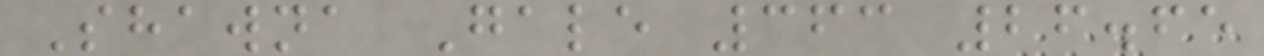Shawna Gale 363 26.65
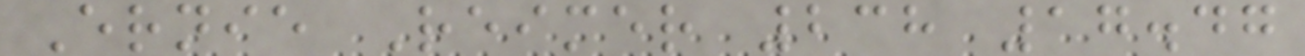Ernie Reimer 238 17.47
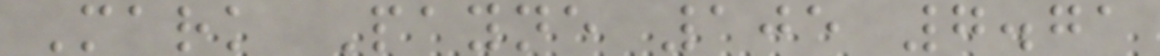Mark Payne 105 7.71
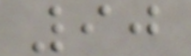90
